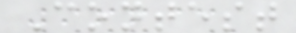Contest
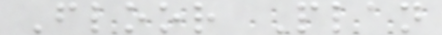Floor Plan
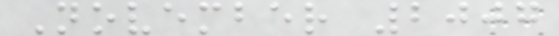November 2007
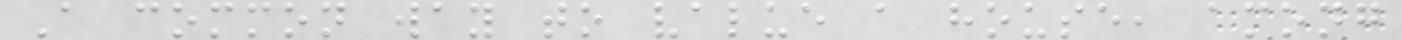A common way to value a house, among
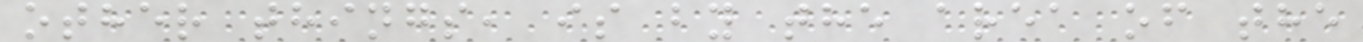other things, is by the area of the
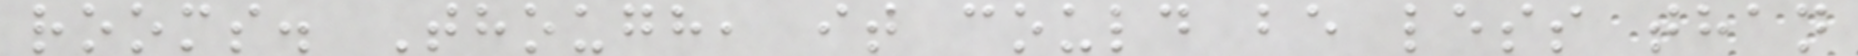rooms. Though, it could be less than
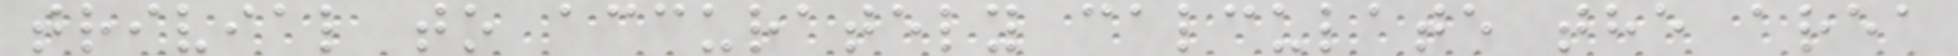trivial to accurately calculate the area
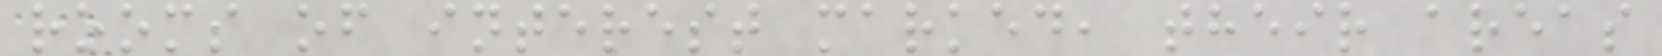rooms of interest marked, their areas
